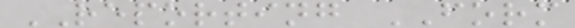REPORTING FORM
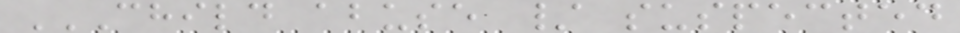CHILD ABUSE / SUSPECTED
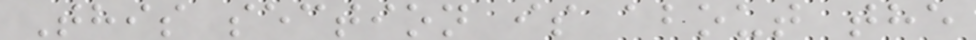This section is about the
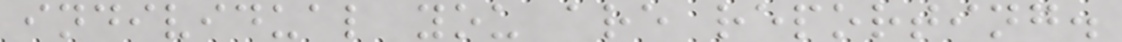individual you are reporting.
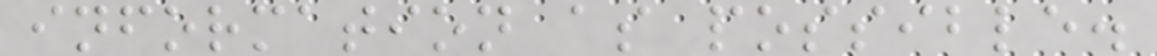information as possible.
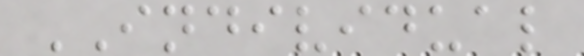INDIVIDUAL
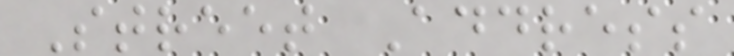Street Address
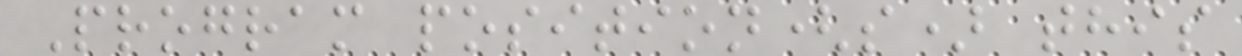Program position(s) this
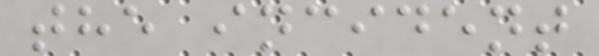the incident
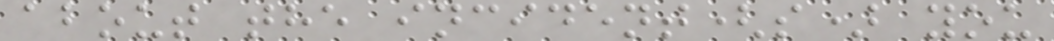about the incident(s) you
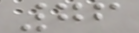76
